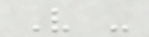V -
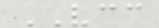VCC
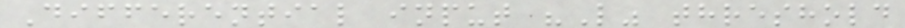Differential input "L" threshold
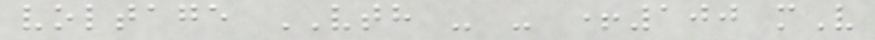voltage VTH - - +100 mV
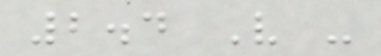2.4 V -
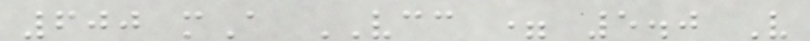600 mA VCC = 5.0 V
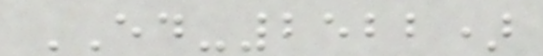ED-2522)
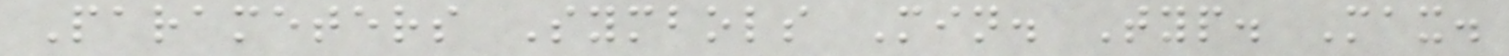Parameters Symbols Min. Typ. Max.
